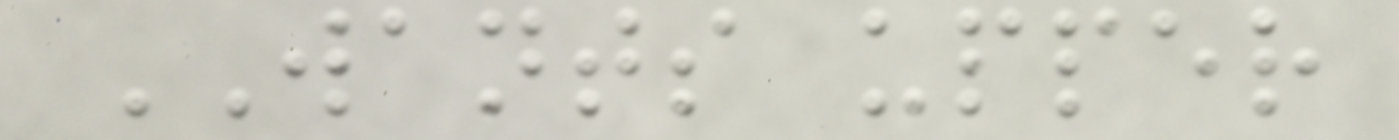WANTS upper
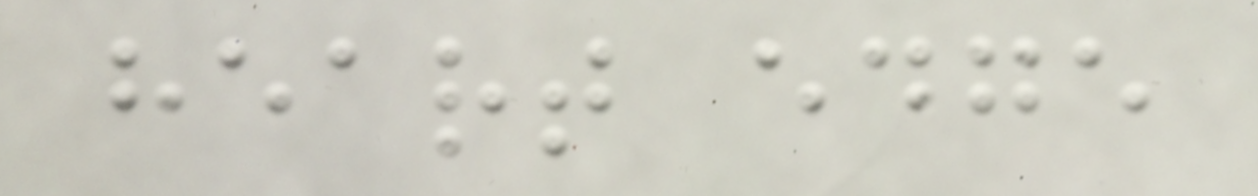heart edge
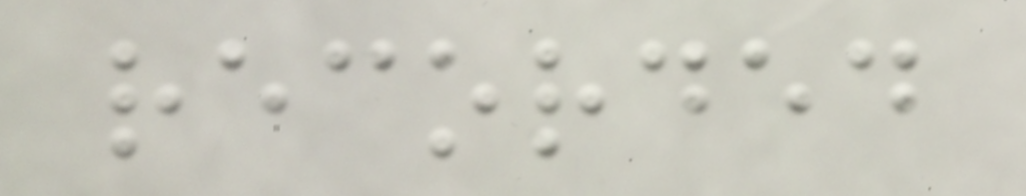recorded
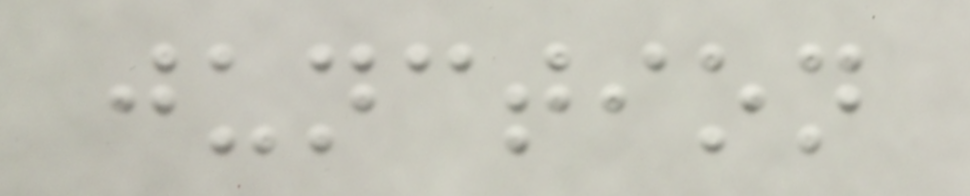junction
